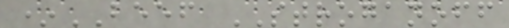*BEEF STROGANOFF
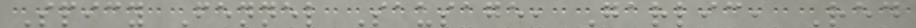Spicy Fennel Sausage, Garlic, Red
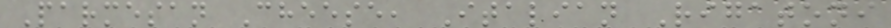Parmesan Cheese, Italian Rigatoni
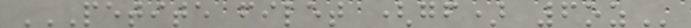PETITE FILET (GF) 6OZ
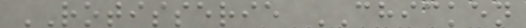ROTISSERIE CHICKEN
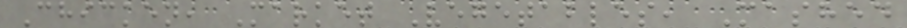Chicken, Market Vegetables, Mashed
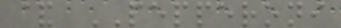& PEPPERONI
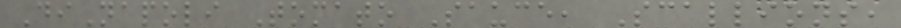DiNapoli Tomato Sauce, Scallions,
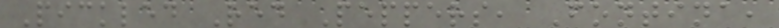Pickled Red Peppers, Fontina,
